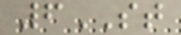6ST
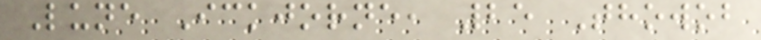Lune Ickjorne, 25 Thowob
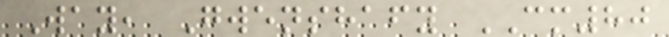Way, Gwenshafy CM80
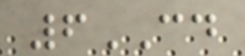6CD
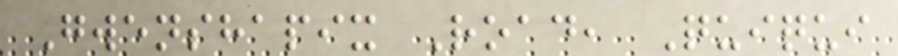Gwenshapix Road, Quiqui
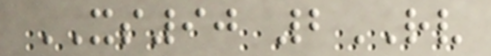XS90 2RV
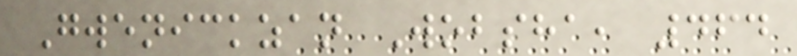Gwenickzan Wobsha, 464
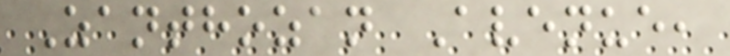Zanthozan Avenue,
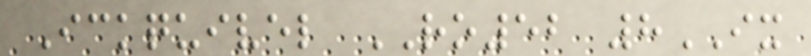Ickquivel RO52 8IX
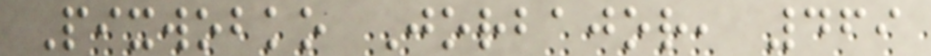Pixwobko Jorbajor, 469
